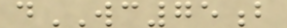dWC75b
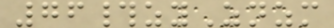76#zyZnzm
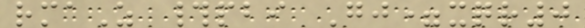rmaZ #pbi Gj=xqr0
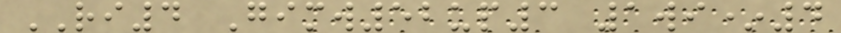RI4 Gimw52up3 1wi*4
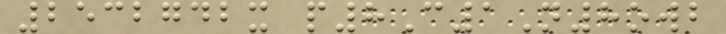2532742x p8C1N8owb
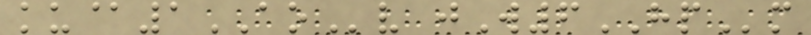ku@1AOv jW6HPm
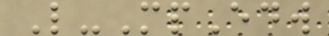L-MpEdw
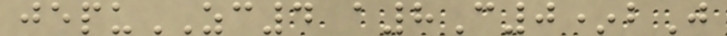jepuZC4 a8C0*bJ
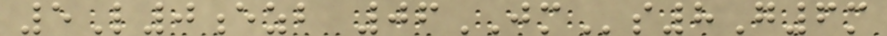5L0ezb 06JMs8G6m
